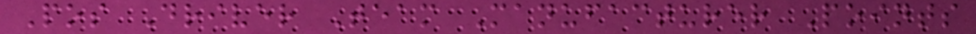Pos Driver Team Manufacturer Points
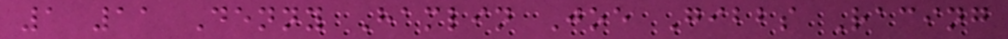1 11 Denny Hamlin Joe Gibbs Racing
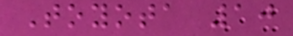Toyota 10
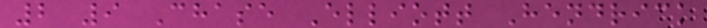2 9 Chase Elliott Hendrick
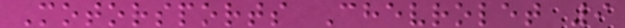Motorsports Chevrolet 9
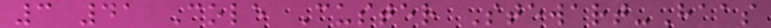3 41 Cole Custer Stewart-Haas
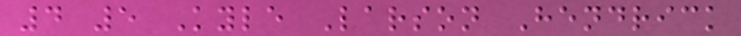4 5 Kyle Larson Hendrick
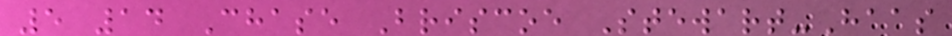5 14 Chase Briscoe Stewart-Haas
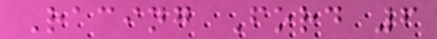Racing Ford 6
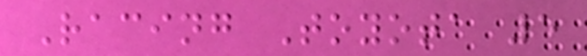Racing Toyota 5
